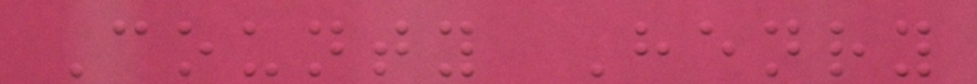County Henry
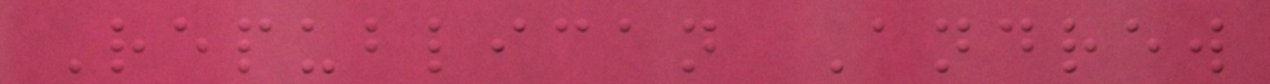Republican Andrew
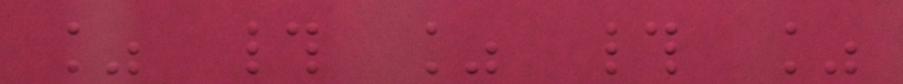% # % # %
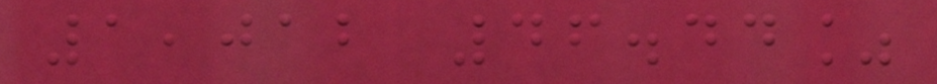1,012 46.44%
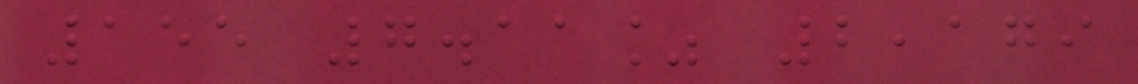155 7.11% 2,179
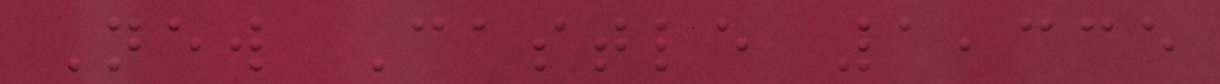New Castle 1,335
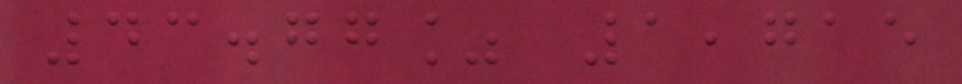43.77% 1,715
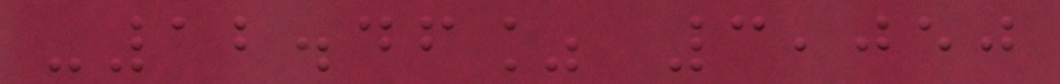-12.46% 3,050
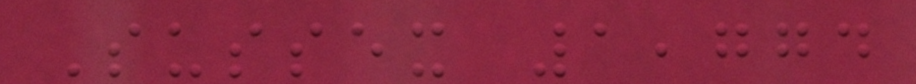Sussex 1,774
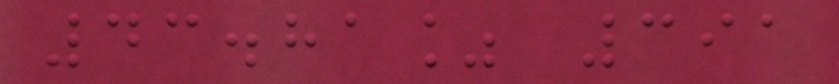43.81% 391
